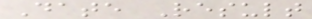Date Result
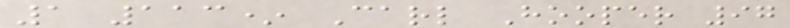1 113* Carl Hooper 97
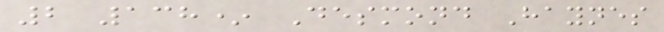2 138* Desmond Haynes
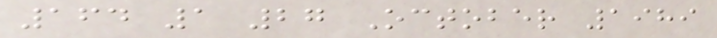164 1 27 October 1989
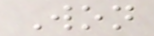Won
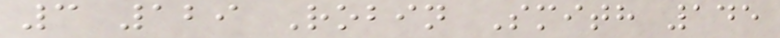3 129 Robin Smith 145
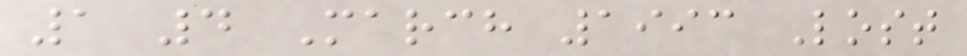1 4 March 1993 Lost
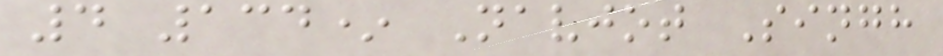4 134* Navjot Singh
